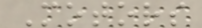Motors
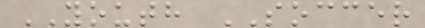YOUTH SOCCER
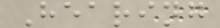Hearing
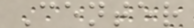Center
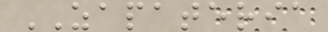ZAPATERIA
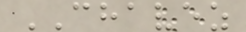CHAVEZ
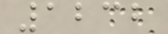1232
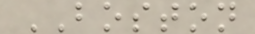BOSTON
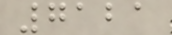7121
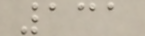131
